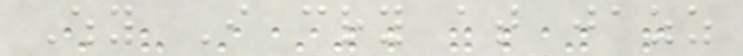Why I cry at jazz
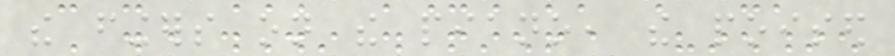the fingers on the piano, the poised
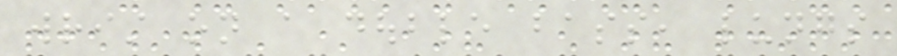wrist on a double bass, lungs
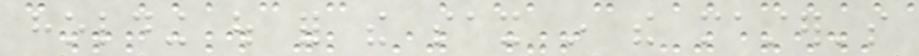holding out for the sax in the master's
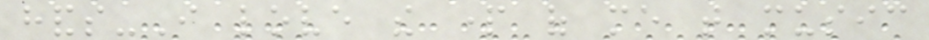hands-I love the part of me that music
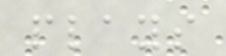plays
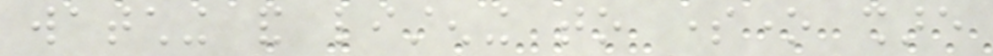watching and listening to someone share
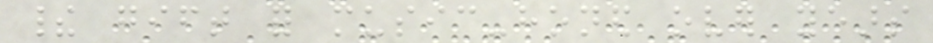their gift for music-honed over years
